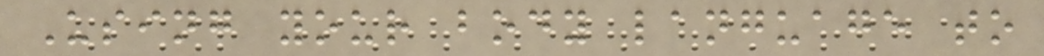Using your body language to
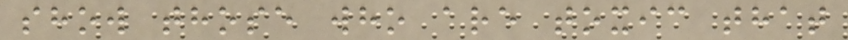show those who are toxic that
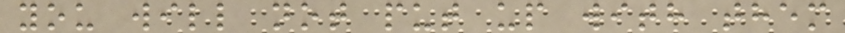you will not put up with them
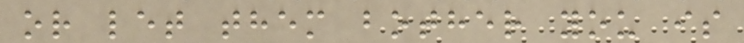or let them bother you is
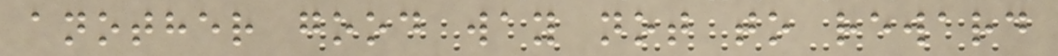another good way not to reward
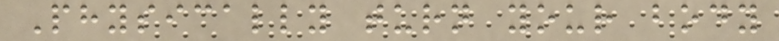Physically turn your body
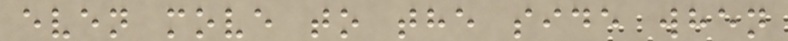even move to the side when
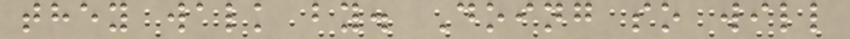they walk by. Doing so will
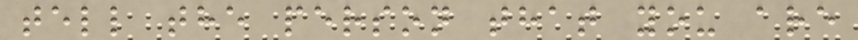tell the person that you are
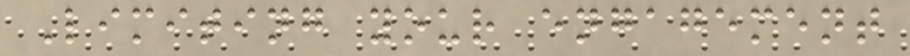Limiting your engagement
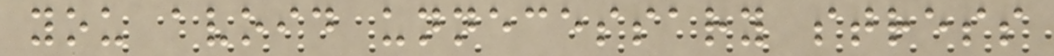you avoid unnecessary stress
